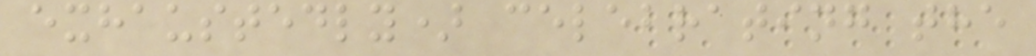exhaustedly) celebrating the
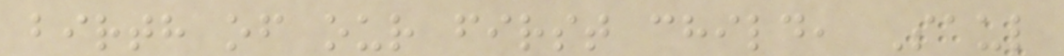birth of our first child, Saul
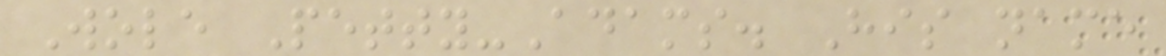Wole Petty-Adams. His name
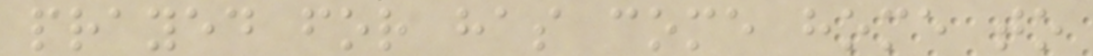prayed for has come home to
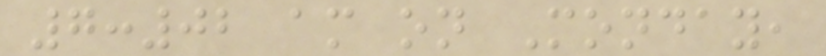7:02 am on Monday,
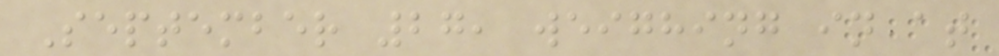September 27, weighing in at
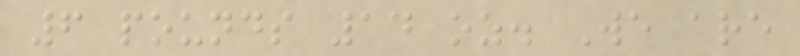6 pounds 14 oz. We are
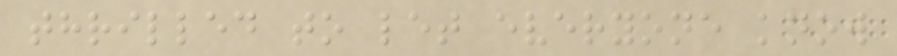thrilled to let everyone know
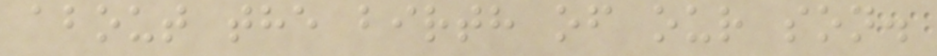about the birth of our son.
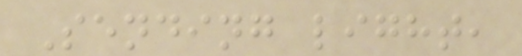Sending light,
